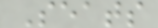Seats
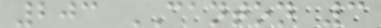203 CANTON 3
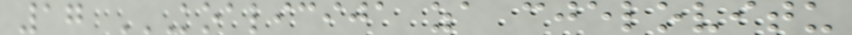17 KOALICIJA ZA CJELOVITU
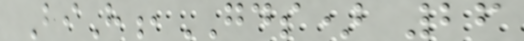BiH,GDS) 26
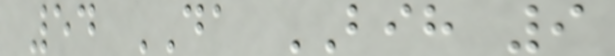54 DA BIH 9
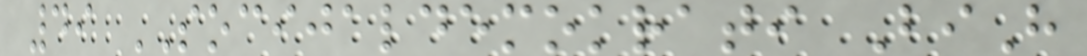49 SOCIJALDEMOKRATI BiH
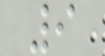9
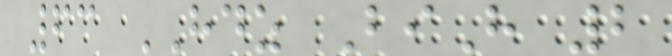63 HDZ BiH 2
